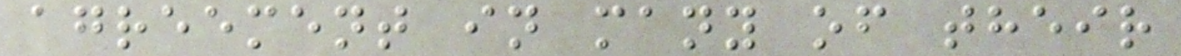agreement in many of their
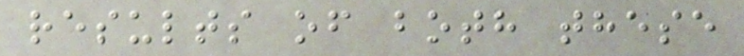results of both these
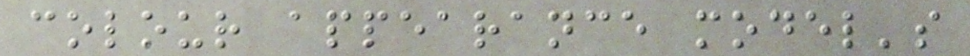colour appearance model's
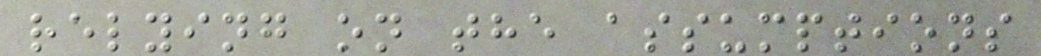relying on the assumptions
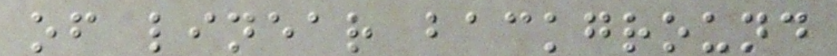of linear background
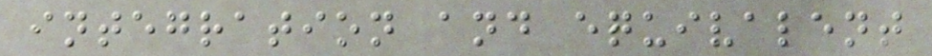integration and equivalent
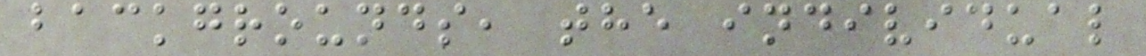backgrounds, the individual
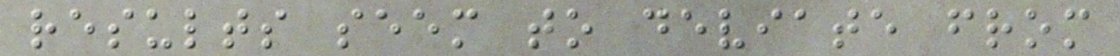results seem to deviate from
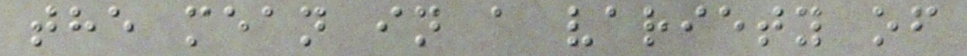the mean in a variety of
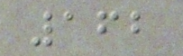162
